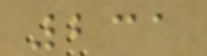231
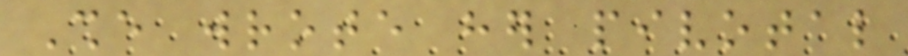She wrote her pivotal
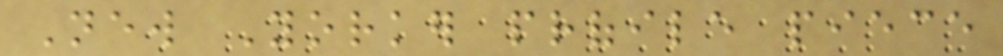New Yorker profile piece
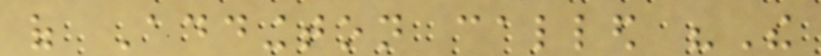of Addington called "The
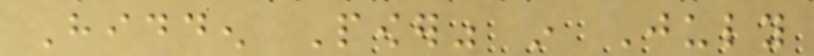Hidden Power" in July
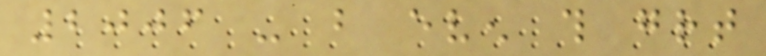2006 - but even this great
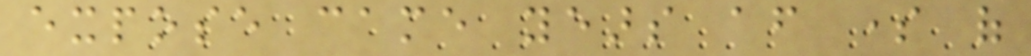expose came years after some of
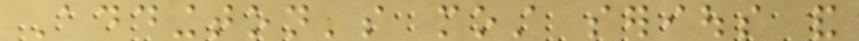Addington's most serious and
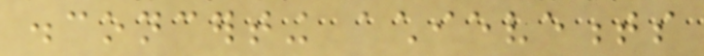disconcerting achievements
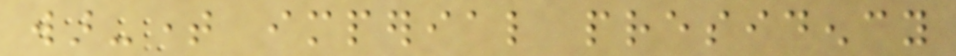war-time imperial presidency
